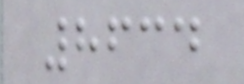8634
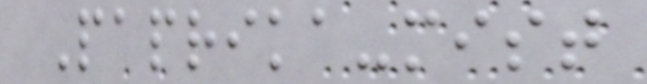Paprika-mist
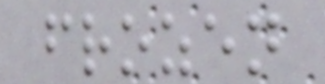frozen
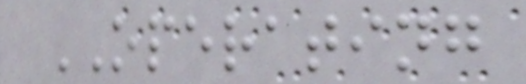OPERATING
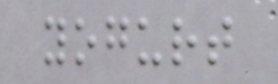yogurt
